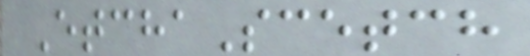EtchaScetch
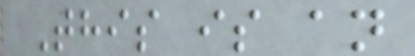This is an
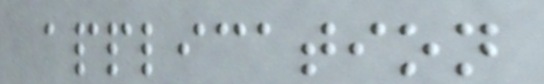application
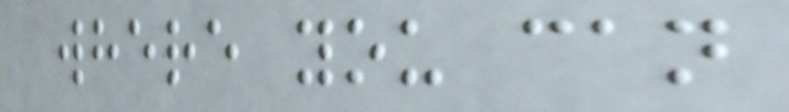where you can
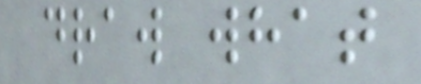draw what
